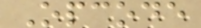Opcode
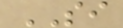SI
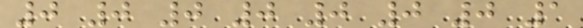0 0 0 0 0 0 0 1
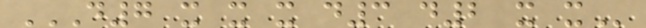D7 X X X D3 D2 X X
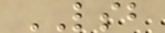LSB
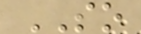SO
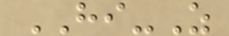HI-Z
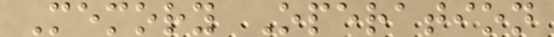Memory Operation
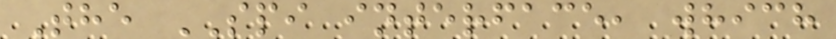The SPI interface, which
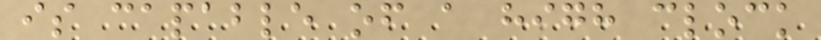is capable of a high clock
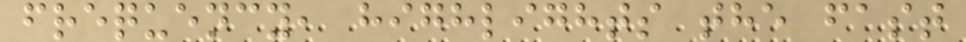frequency, highlights the fast
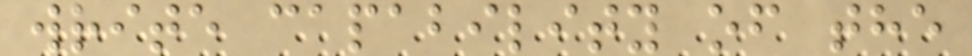write capability of the
